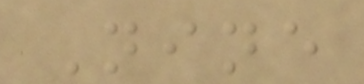Nine
